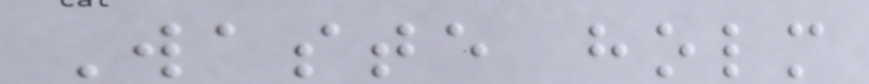Waste holm
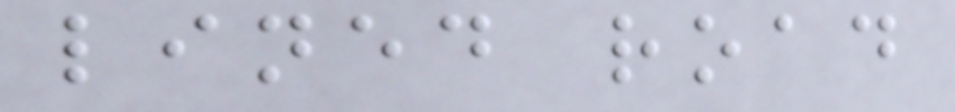lined road
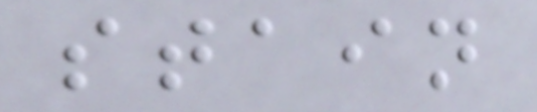stain
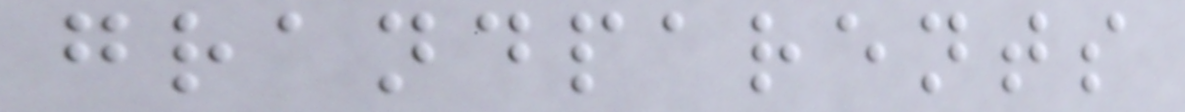grandparents
